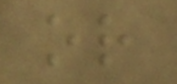or
